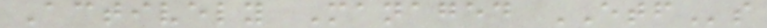Actively Managed ETFs
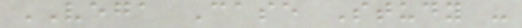VEGA Case Study -
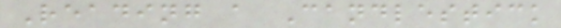Reading a Candlestick
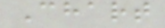Chart
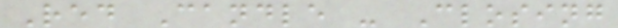Red Candle - Closing
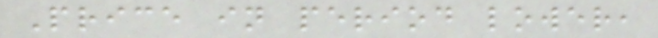Price in period lower,
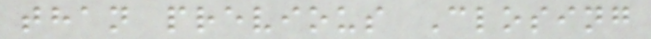than previous Closing
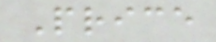Price
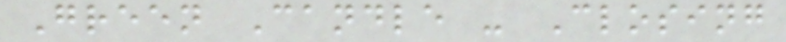Green Candle - Closing
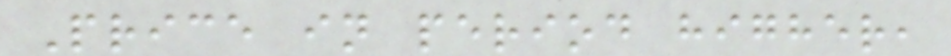Price in period higher,
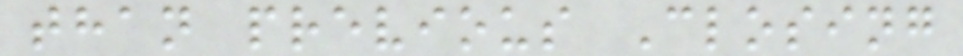than previous Closing
